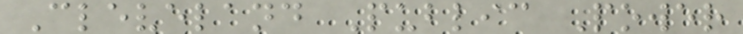Cleveland Public Power
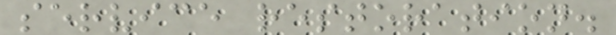service restoration.
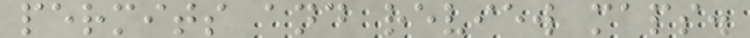permits and review maps.
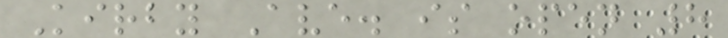Kirby Ave. is open 8
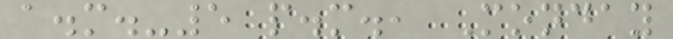a.m.-5 p.m., Monday
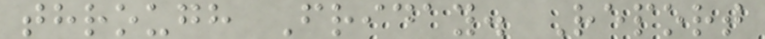through Friday. Report
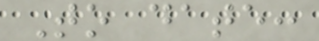To date:
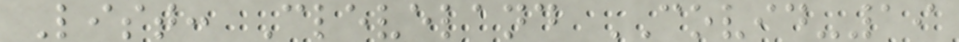List: Cleveland COVID-19
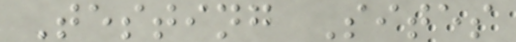Testing Sites
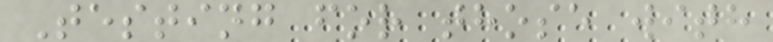Testing for those with
